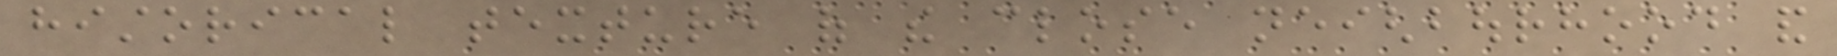historical texture of the close neighbourhood and
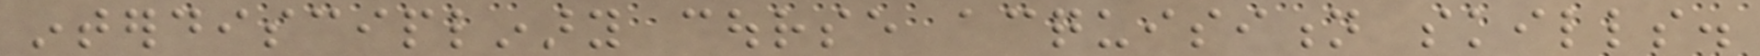interdisciplinary course acquisition skills.
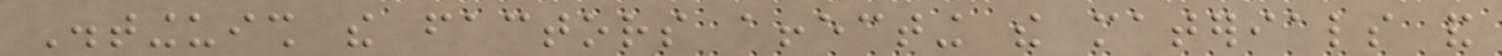Distinguish the factors affecting the materials and
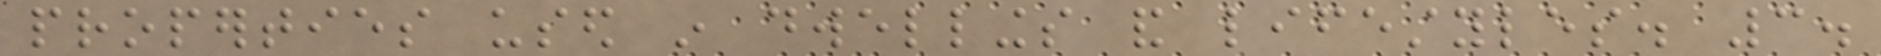properties used in dwellings and lifestyles. 3.
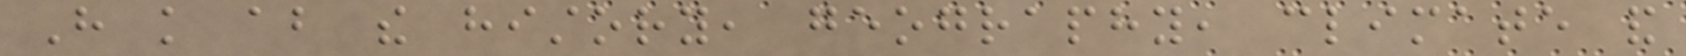Have knowledge about the history, geography, climate and
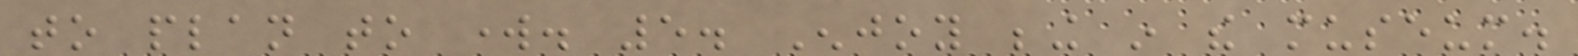to plan to work. 5. Enjoy being in the museum.
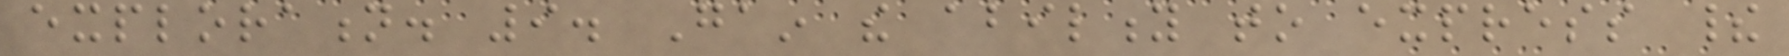exploration. 9. Gain the ability to express their
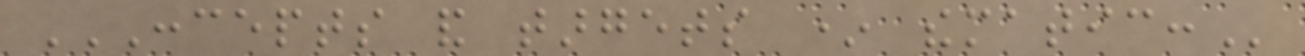CONCEPTS AND TARGETS * THEMATIC:
